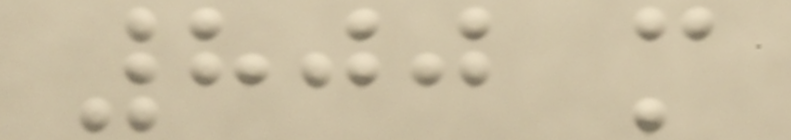800 m
